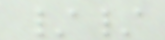//
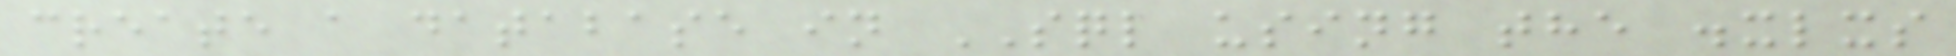create a database in SQL using the .xlxs
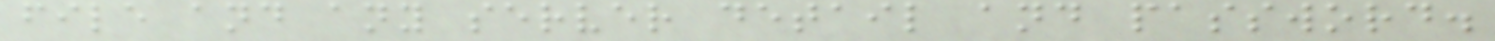file and any server detail and password.
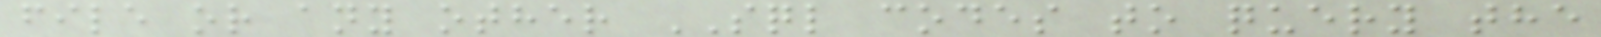file or any other SQL codes to query the
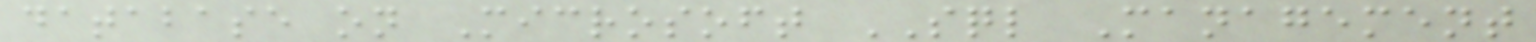database on Microsoft SQL Management
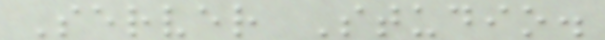Server Studio.
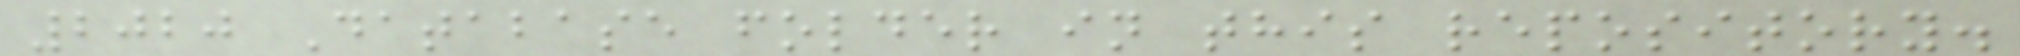2020 Database folder in this repository.
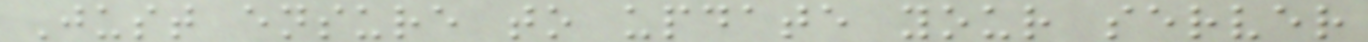Just ensure to update your server
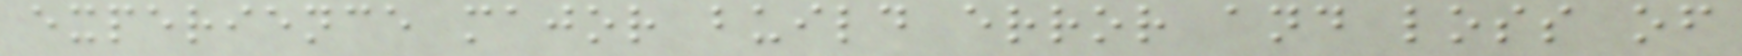experience major build error and loss of
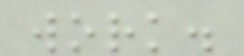work.
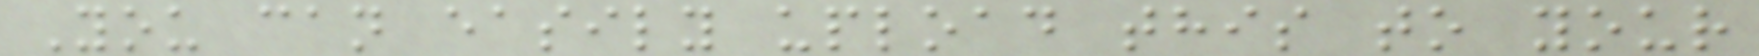You can easily upload this to your
